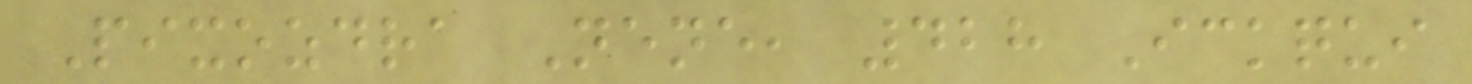Pixozdra Nene, 428 Ickqui
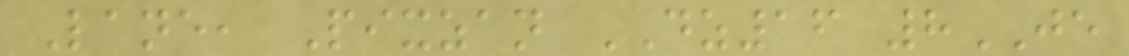Lane, Pixzan DZ16 8JE
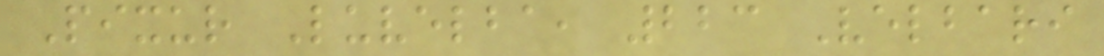Pixur Luvelba, 223 Velbari
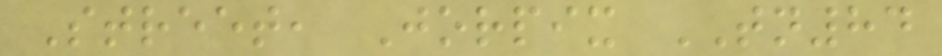Street, Jorpix TN84
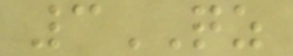3QZ
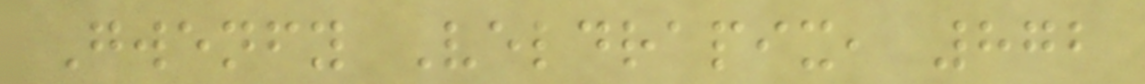Gwenfy Veldrapix, 872
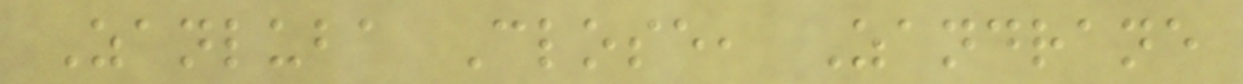Zanluba Close, Zandrane
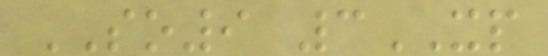SO9 3XP
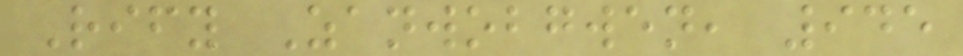Rify Zanwobgwen, 945
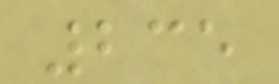235
